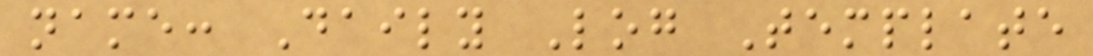name: Daily Log Template
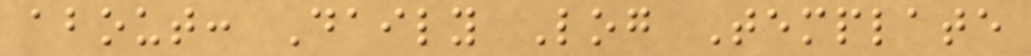about: Daily Log Template
